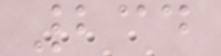234
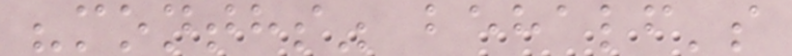"months" behalf's
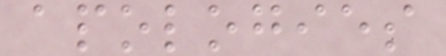apologies
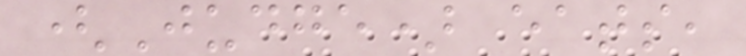(Judge) eats,
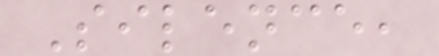Silence,
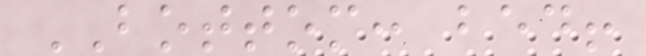BOTTOM: bed!
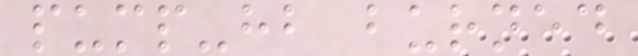pump-hb burned
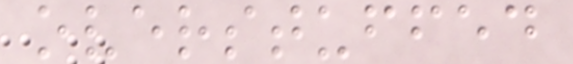overstuffed
